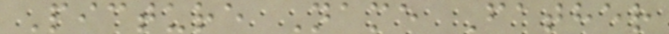Picture Name Father
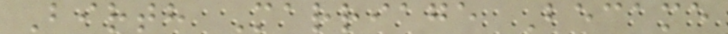Birth Marriage Became
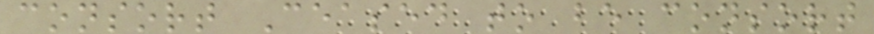consort Ceased to be consort
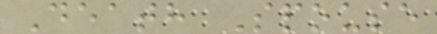Death Spouse
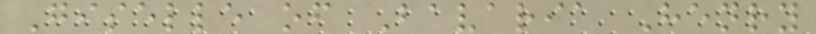Giselle of Bavaria Henry
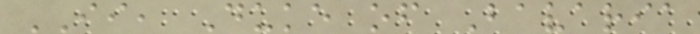II, Duke of Bavaria
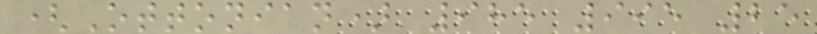(Ottonian) 985 995 25
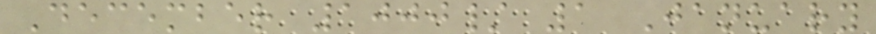December 1000/ 1 January
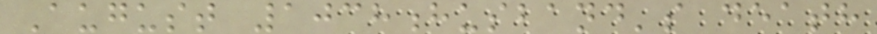August 1038husband's death
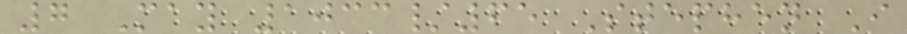7 May 1033/65 Stephen I
